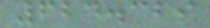624.329
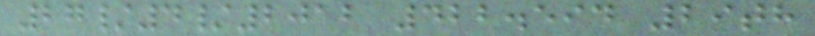27/4/2012 422.594 29th
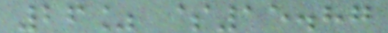26% $15.87
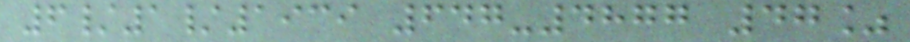6/1/1939 647-4877 47%
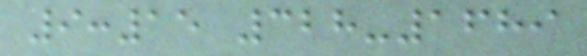9:15 328-1689
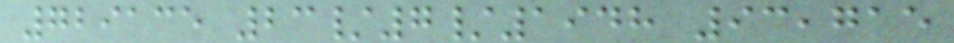729135 23/7/1948 93,715
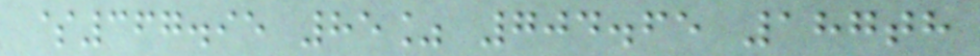$367.95 85% 704.65 187th
